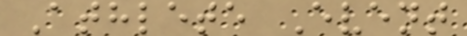Athlete Event
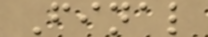Final
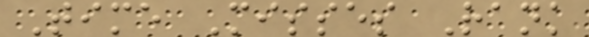Time Misses Rank
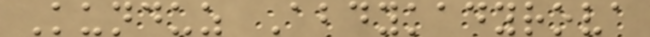Kunduz Abdykadyrova
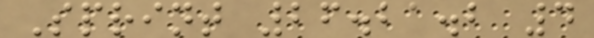Sprint 26.21.2 4
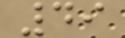49
